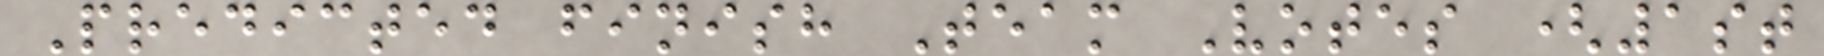Predicted finish Team Votes (1st
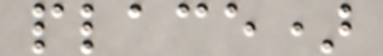place)
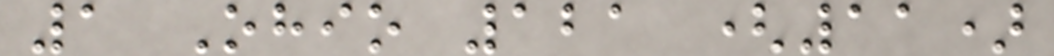1 Ohio 121 (11)
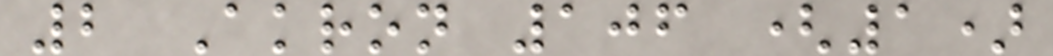2 Akron 106 (1)
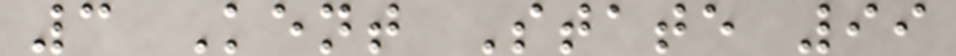3 Kent State 99
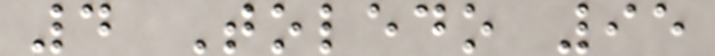4 Toledo 95
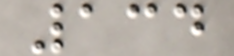134
